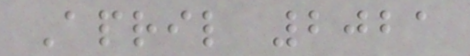April 2021
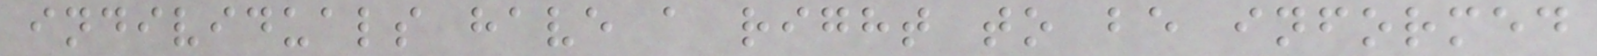individuals have a right to be informed
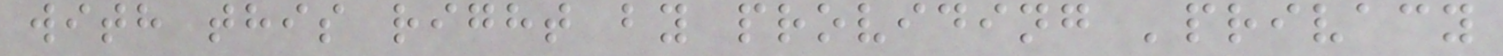with this right by providing 'privacy
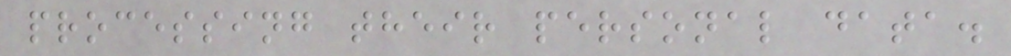processing their personal data.
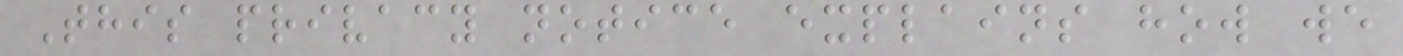This privacy notice explains how we
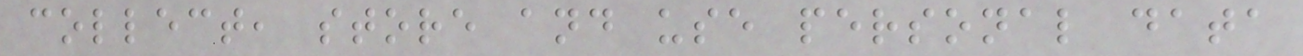collect, store and use personal data
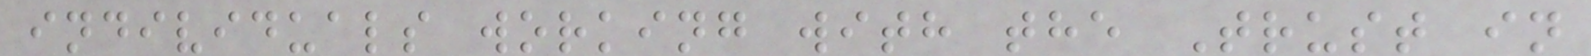individuals working with the Trust in
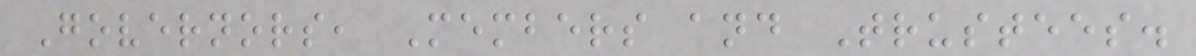Governors, Members and Trustees.
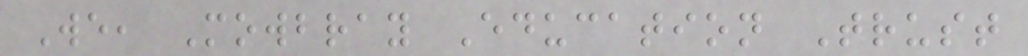We, Mowbray Education Trust
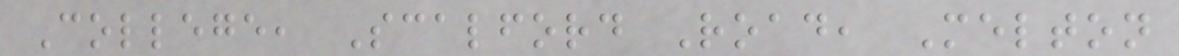College, Scalford Road, Melton
